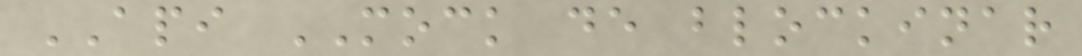API MOCK de blockinar
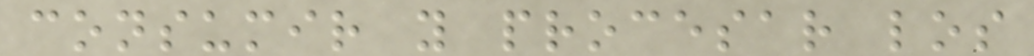consumir y procesar los
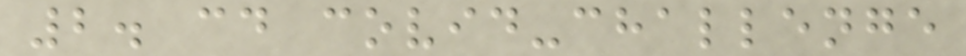2. cd covid-challenge
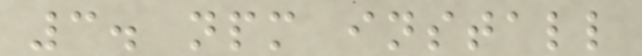3. npm install
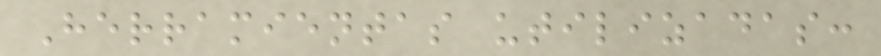Herramientas utilizadas:
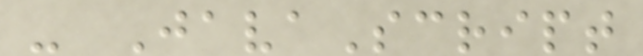- JavaScript
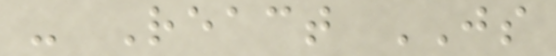- React JS
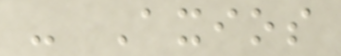- Axios
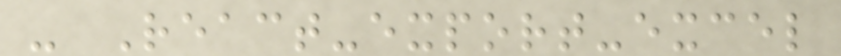- React-export-excel
